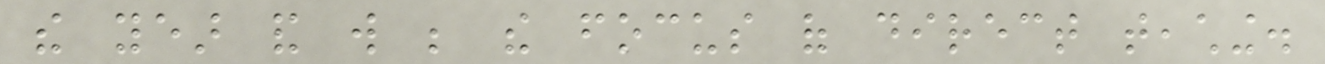the year and will be the focus of direct teaching.
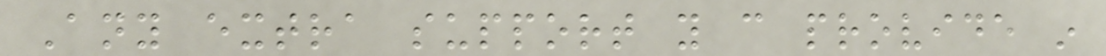Any extra support you can provide in
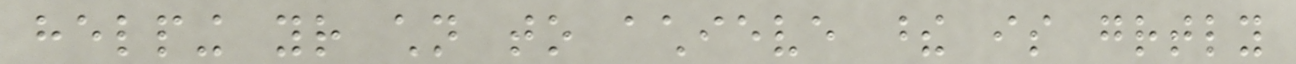helping your children to achieve these is greatly
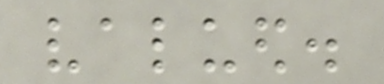valued.
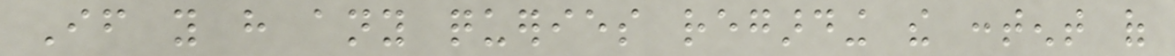If you have any queries regarding the content of
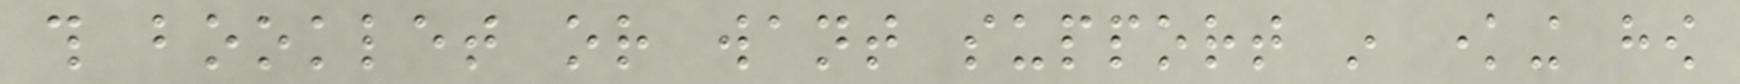this booklet or want support in knowing how
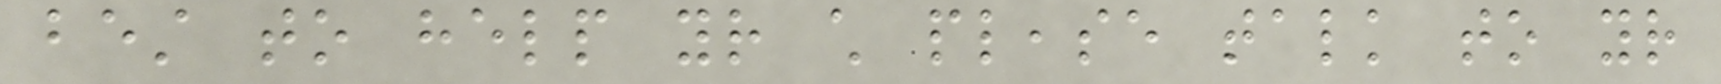best to help your child please talk to your
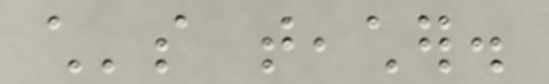child's teacher.
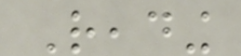Reading
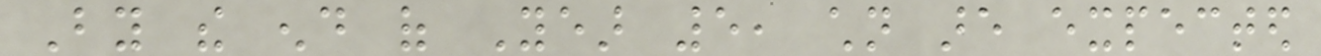By the end of Year 5, children are expected
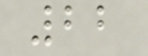22
